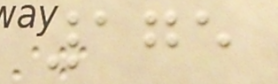175
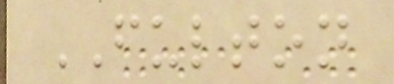FULTON
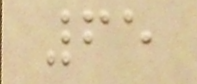65
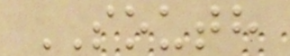SOUTH
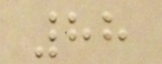88
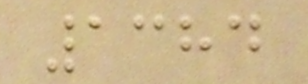1384
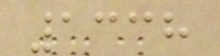1338
